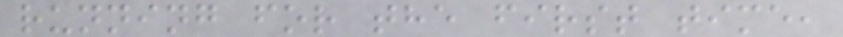running for the first time,
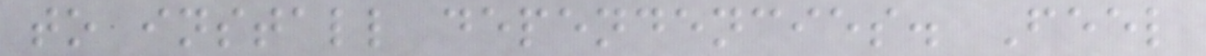to install dependencies. Feel
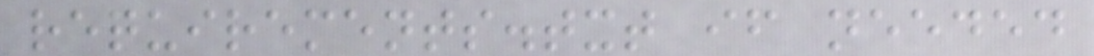requirements.txt if needed
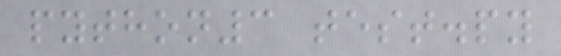python3 test.py
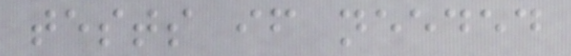tests if needed
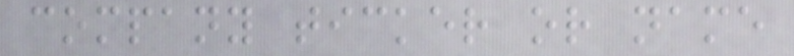company ticker or name
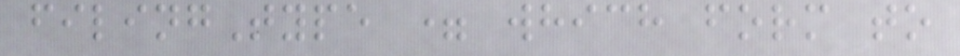filingType = which form to
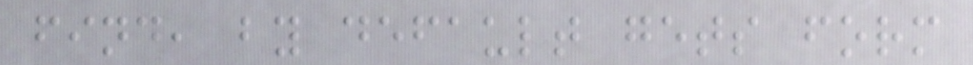find, by default gets form
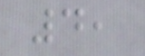4,
